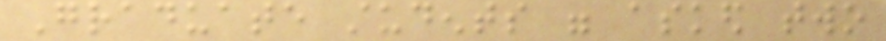Graduate students were asked two
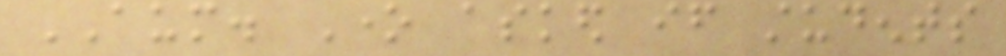AUM. One asked if students
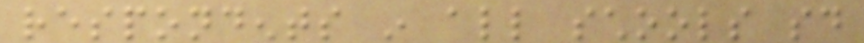respondents in all schools said
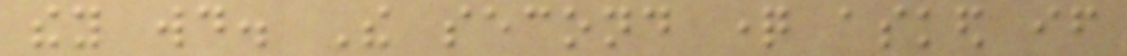they would. The second question asked if
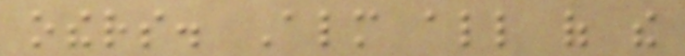others. Almost all of the
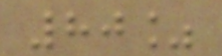80%
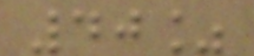40%
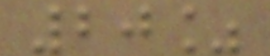20%
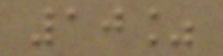10%
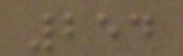254
